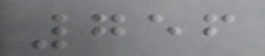756
